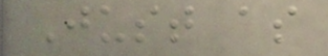Just as
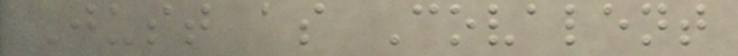Just as Covalent
